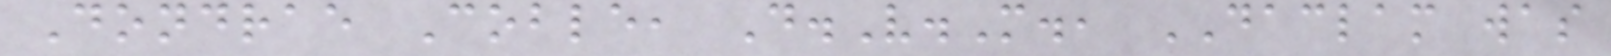Dondrae Coble, D.V.M., DACLAM was
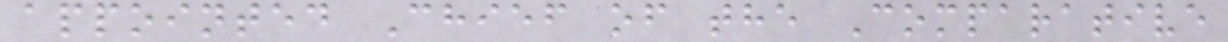appointed Chief of the Comparative
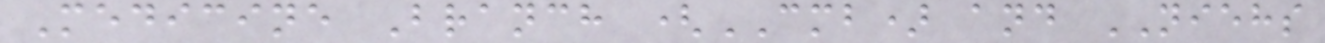Medicine Branch (CMB) and NIEHS
